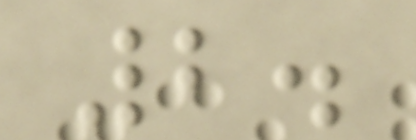2.
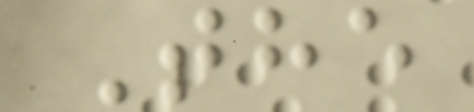The
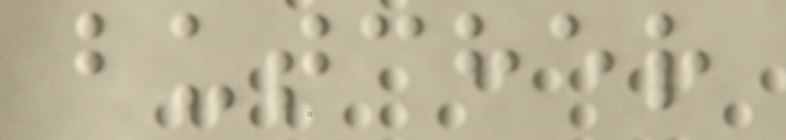butcher
